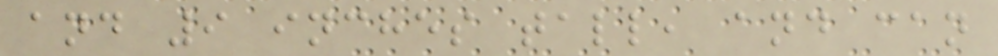and 9 inches tall, and can
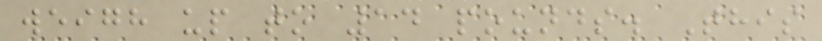weigh up to 14 pounds. This
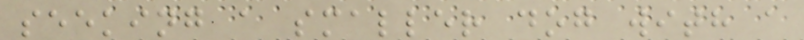seeking a smaller dog with a
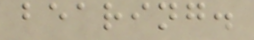bearing.
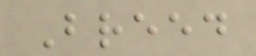Breed
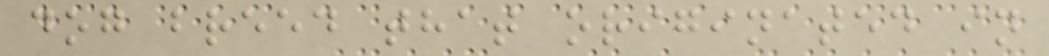dog breed that originated in
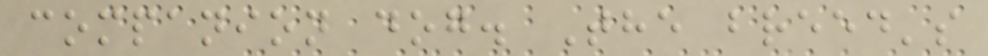companion dog. The breed's
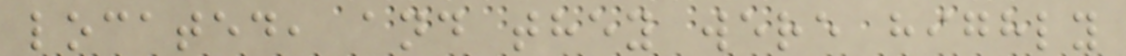located, and they were highly
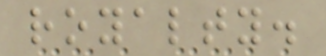royalty.
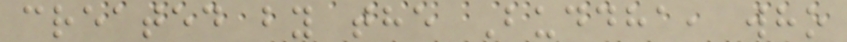created by the Buddha, who
